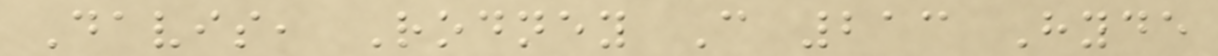Davis, Rodney C 213 Hyde
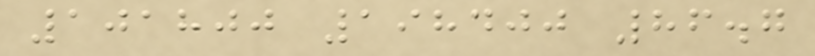101800 198400 86.7
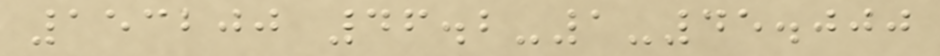153200 46.2-1-45.000
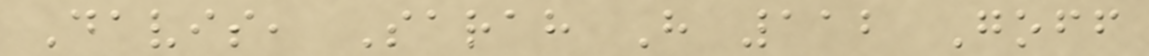Davis, Sarah H 112 Goff
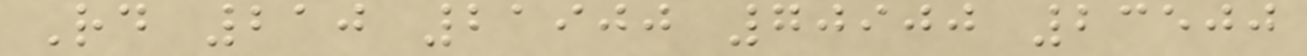Rd 210 21900 70900 23500
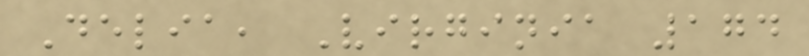Delia, Virginia 174
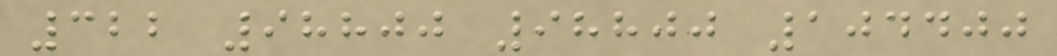322 98800 98800 104400
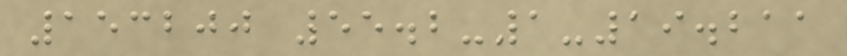153200 55.2-1-19.211
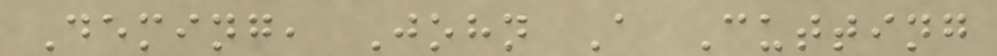Deming, John A Cutting
